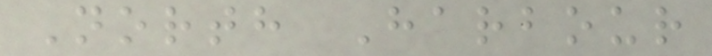North Harbour
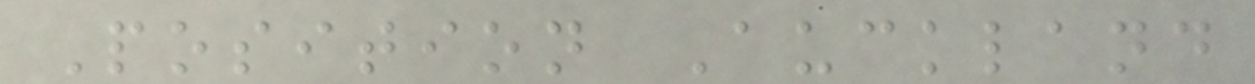Position Auckland
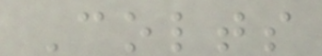Colts
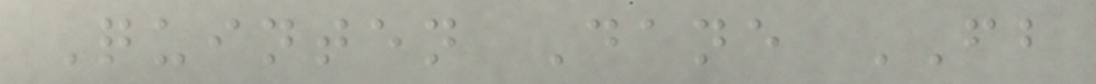Quinten Dane FB
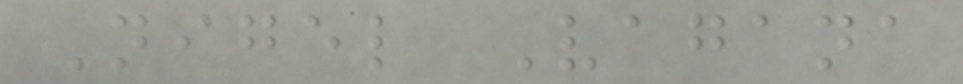Nigel Vagana
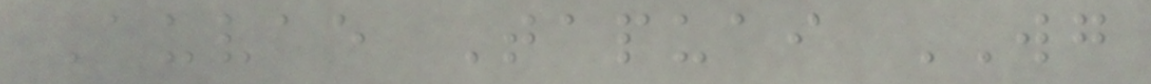Auvae Tapuai WG
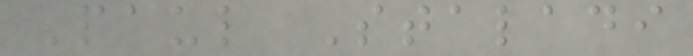Paul Staladi
